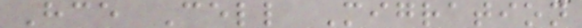Hce Cell Migration
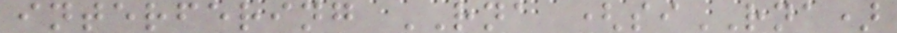interfering RNA (siRNA)
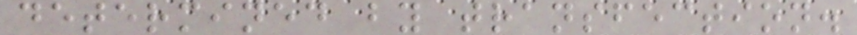determined by transfection.
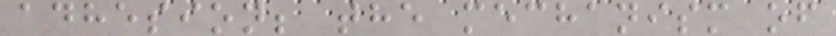adhesion; the mechanism of
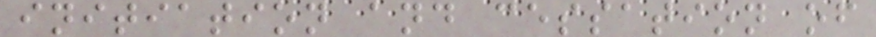initiation and cessation of
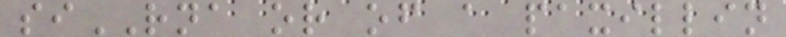siRNA or of a paxillin
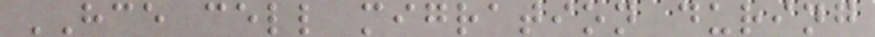HCE cell migration during
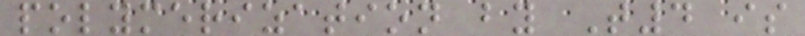polymerization by T4 is
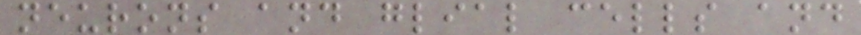neurons and glial cells and
